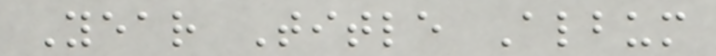Year Title Album
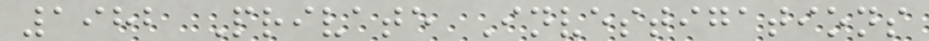1982 Private Investigations
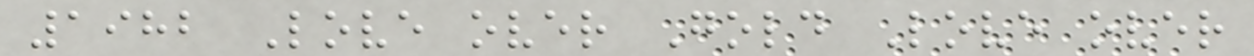1982 Love over Gold Love over
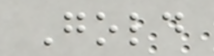Gold
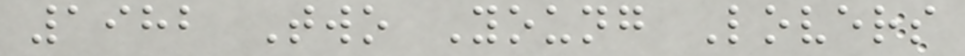1982 Two Young Lovers
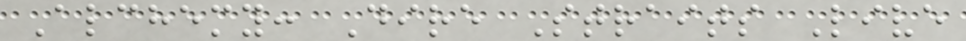Alchemy: Dire Straits Live
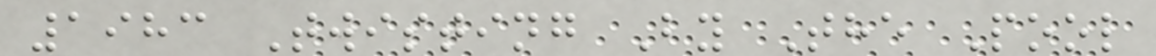1983 Twisting By The Pool
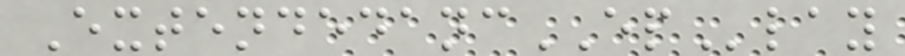ExtendedancEPlay
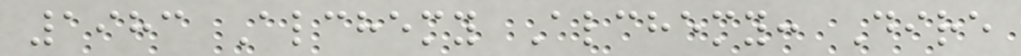1983 Alchemy Alchemy: Dire
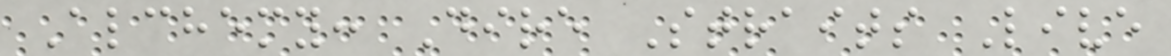Alchemy: Dire Straits Live
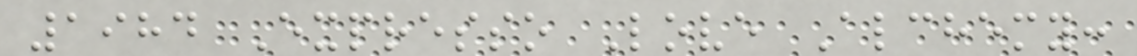1984 Expresso Love Alchemy:
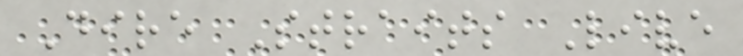Dire Straits Live
